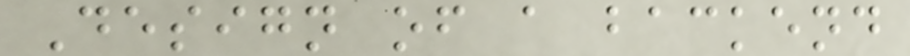Design of a backend
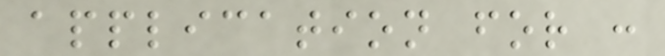application for :
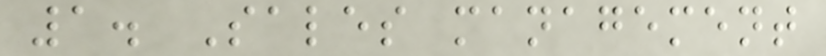1. Sales management
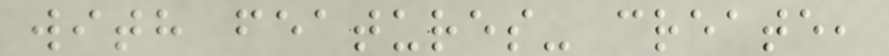with features- create,
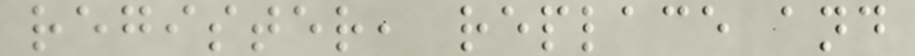register, replace and
